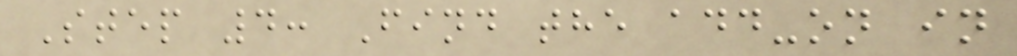Step 4: Find the add-on in
